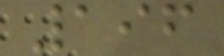196
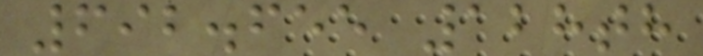692.655 128th
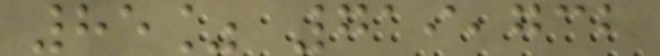85% 719,732
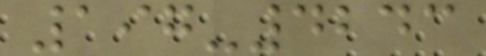197-4243
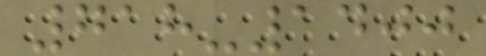718-1400
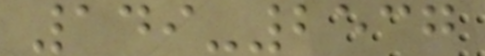149-2537
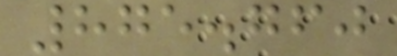875.760
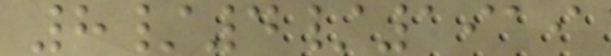8/4/1919
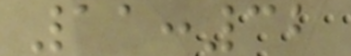11:32
